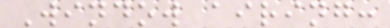Window airing:
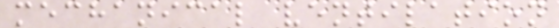mechanical ventilation
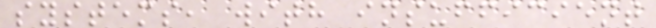systems, with insufficient
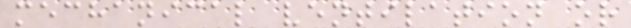mechanical ventilation or
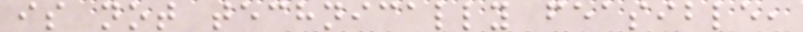is not technically feasible,
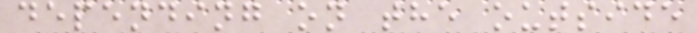depending on the outside
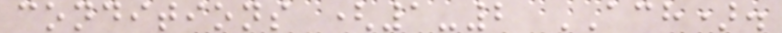conditions (1-2 ACH).
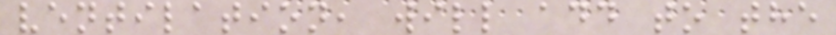ventilation, will add to the
